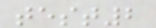test2
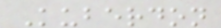Kuberdon
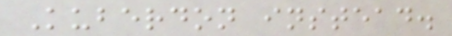Kuberdon instead.
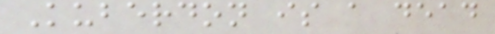Kuberdon is a dead
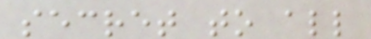secret to all
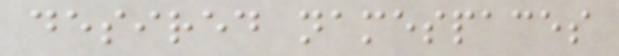desired namespaces
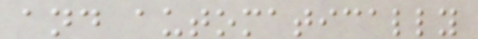and automatically
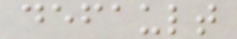default
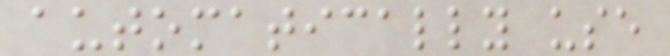automatically use
